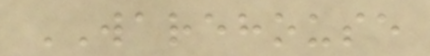WAREHOUSE
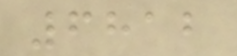6812
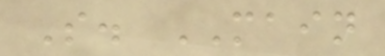S. MAIN
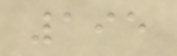195
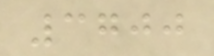3700
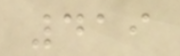419
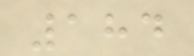184
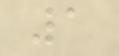1
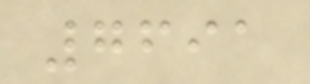7691
